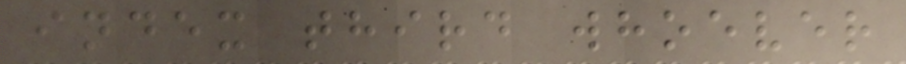index third whoever
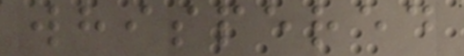whispered
